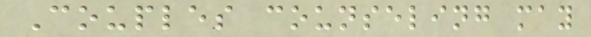Couples counseling may
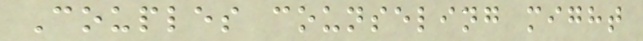Couples counseling might
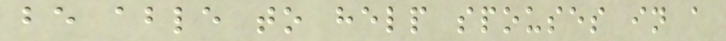be able to help spouses in a
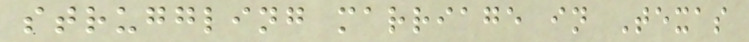struggling marriage in Texas
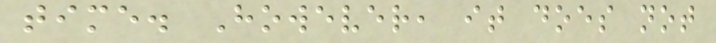time. However, it does not
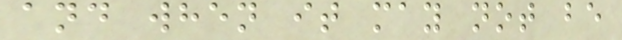and when it may not be
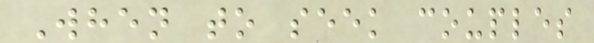When to seek couples
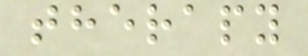therapy
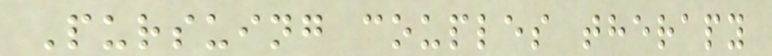Pursuing couples therapy
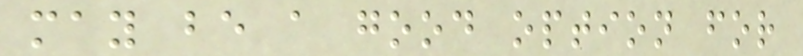may be a good option for
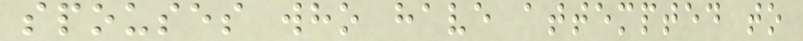spouses who have attempted to
